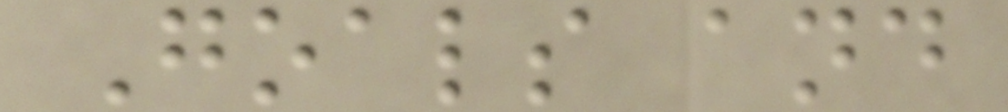Goals and
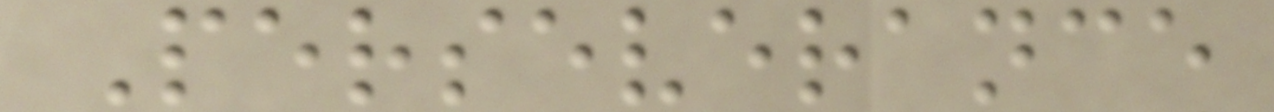Perseverance
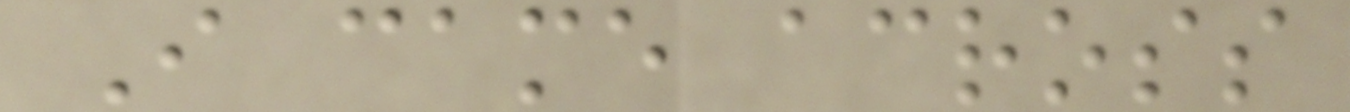I came across
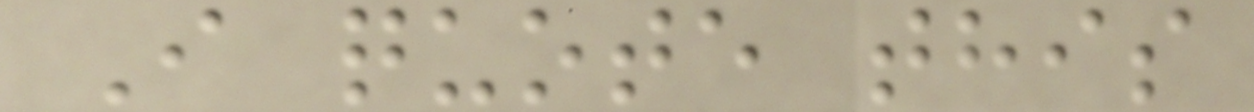I quote this
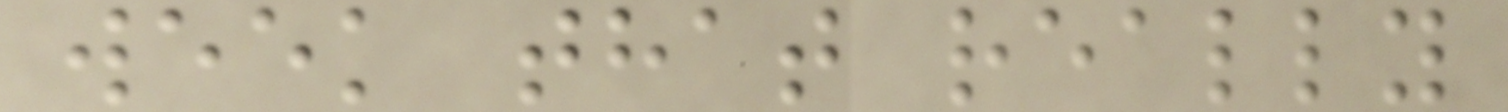week that really
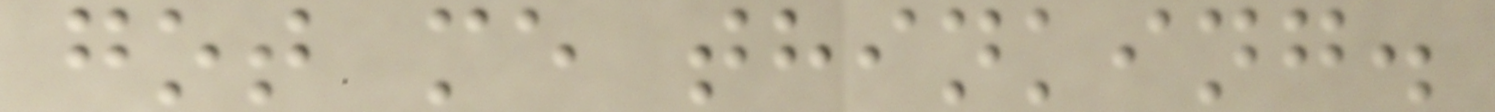got me thinking.
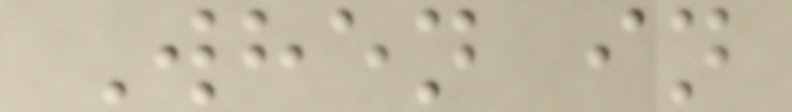When in
